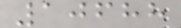10688
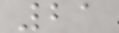21
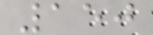150
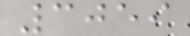3059
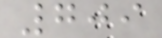709
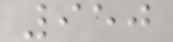950
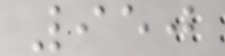950
